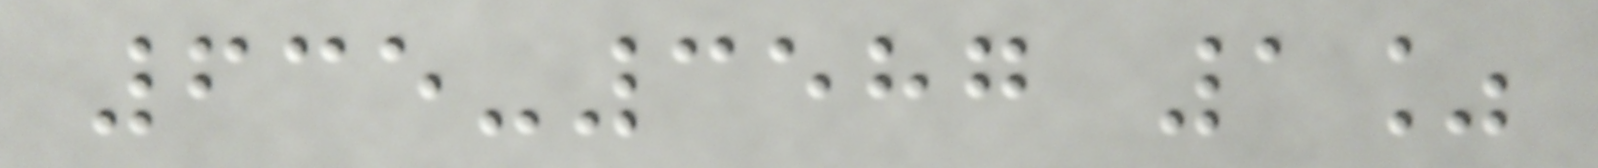635-3587 1%
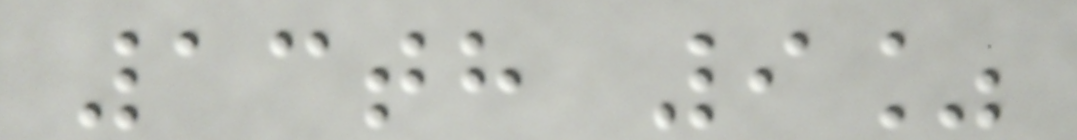13th 9%
